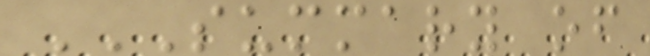SUMMARY OF
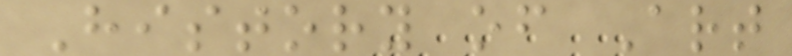History of Art
